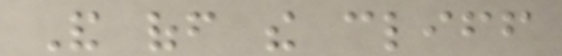And off the cliff
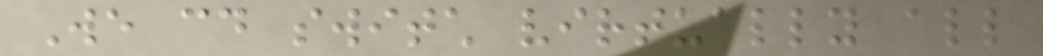We could switch virtually all
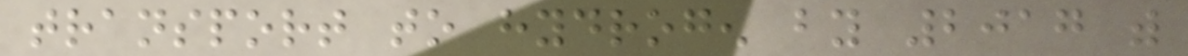transport to hydrogen by 2017 with
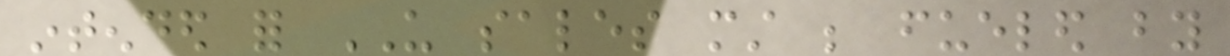intended for US sales must be fueled by
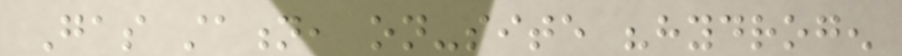Gas station, on-site "hydrogen
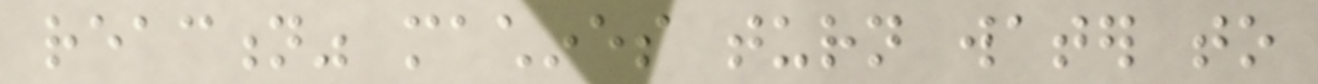reaction" machines turn water to
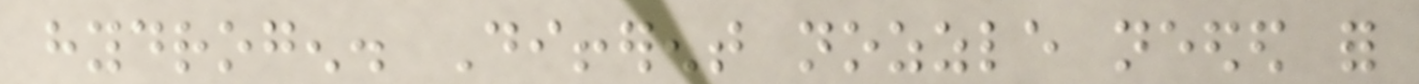hydrogen. Different nozzle needed for
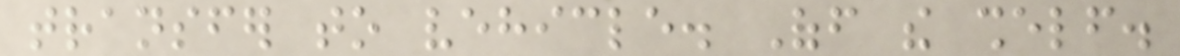transfer to vehicle. Off the shelf.
